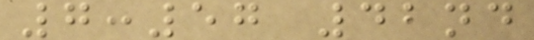7:57 42nd
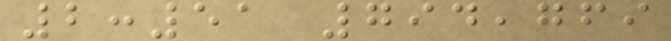2:51 794,769
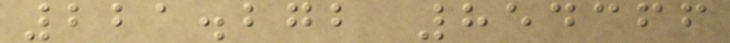221.272 854366
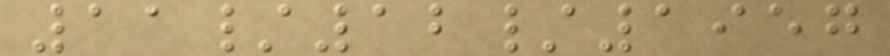11/12/1957
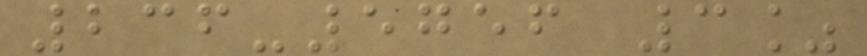236-5756 3%
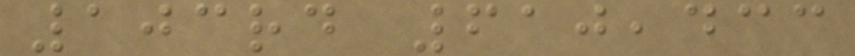103rd 610,433
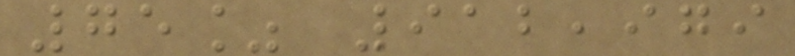75% 912,979
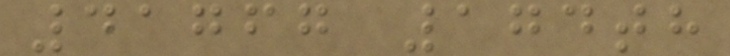41767 174th
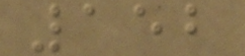152
